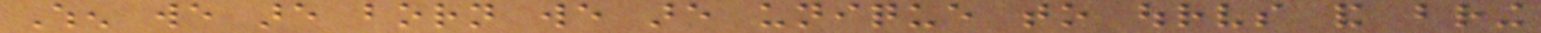When we are born we are unique to ourselves and bring
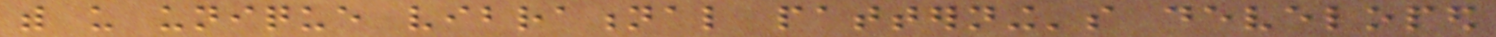with us unique vibrational patterning's developed
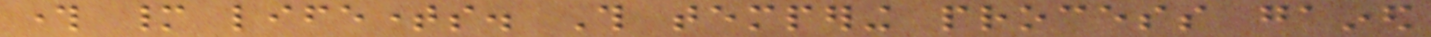through many lifetimes. This tempering process gained
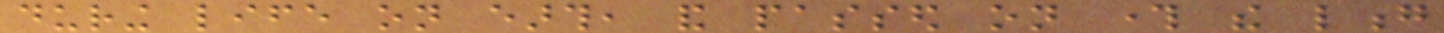during life on earth, and passed on through the long
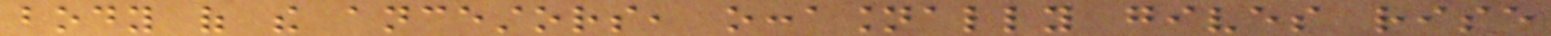body of the ancestors, occasionally gives rise
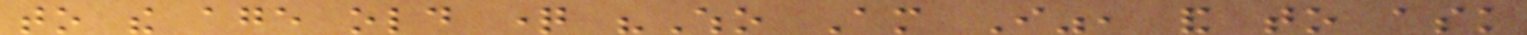to the age old question "Who Am I", and to ask
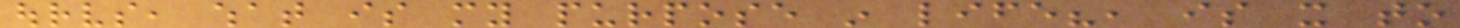ourselves, what is my purpose in life?, is it to
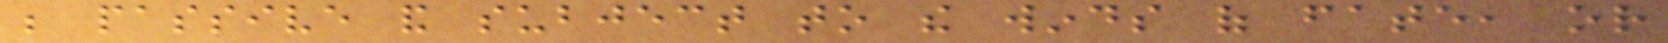be passive and subject to the winds of fate, or
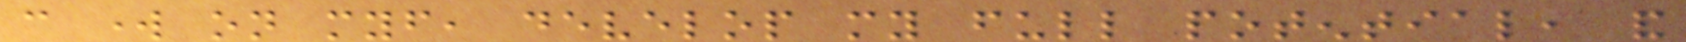can work on myself, develop my full potential, and
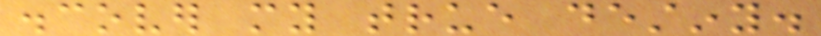discover my true destiny.
